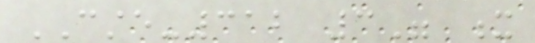CSTE-312 3" x
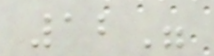12"
